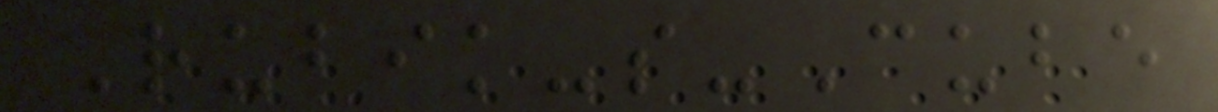Rubik-s-Cube
